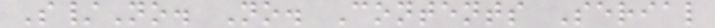S/No. No. Contents Serial
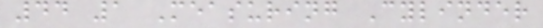44 1 Measuring Cylinder
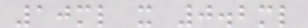10ml x 0.2ml
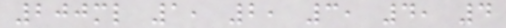200ml 1, 2, 3, 4, 4
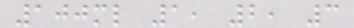100ml 1, 2, 3
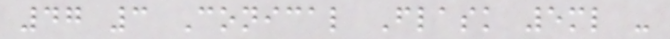47 3 Conical Flask 5ml -
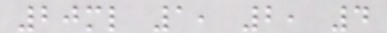20ml 1, 2, 4
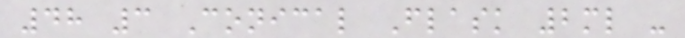48 3 Conical Flask 2ml -
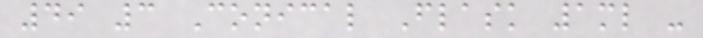49 3 Conical Flask 1ml -
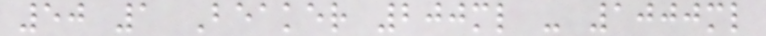50 1 Beaker 200ml - 1000ml
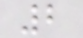2
